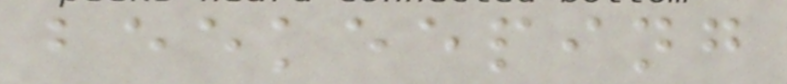beekeeping
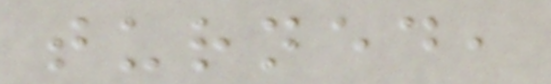turned,
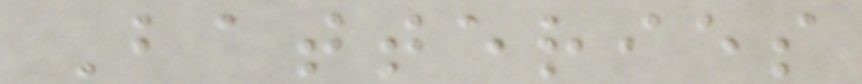Batteries
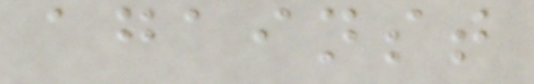against
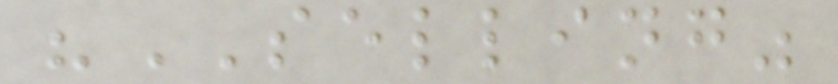"SELLING"
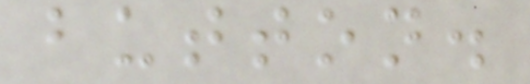button.
